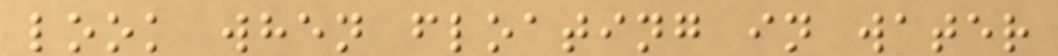look when floating in water
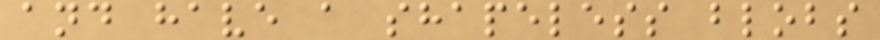and have a shapeless blobs
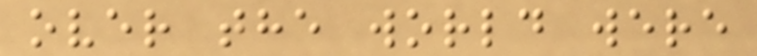over the world were
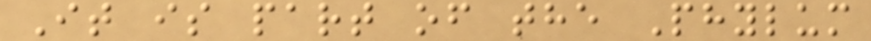It is part of the Phylum
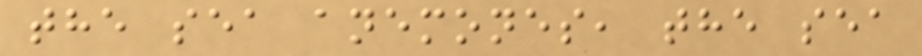the sea anemones, the sea
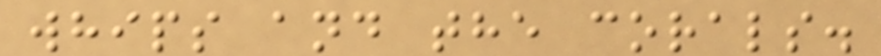whips and the corals.
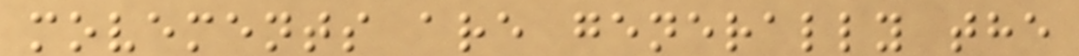movements are generally the
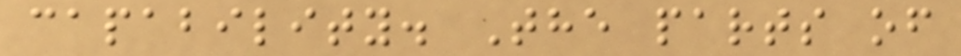capability. The parts of
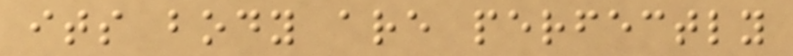its body are perfectly
